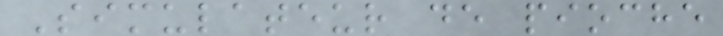Simulateur de pioche
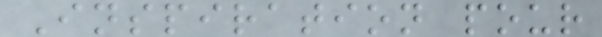Inspiration pour
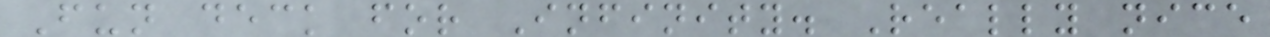Fun deck for Infinity. Really nice
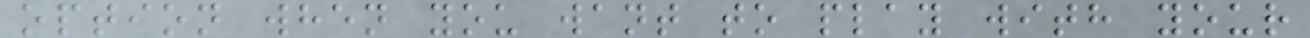option when you want to play with your
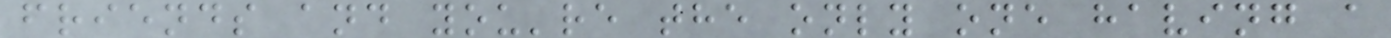friends and you're the only one having a
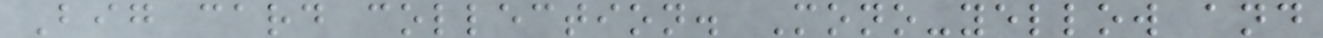Big card collection. Mono-yellow and
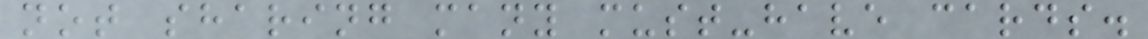not sharing many must-have cards.
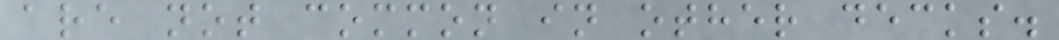are not common in other decks.
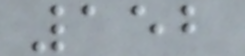152
